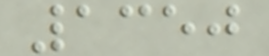1350
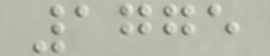1775
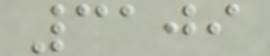3109
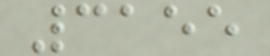3155
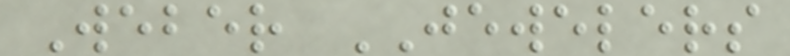Weber JEWELERS
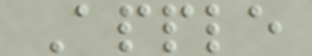Apple
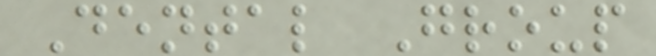Dental Group
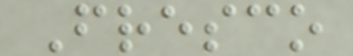Fresco
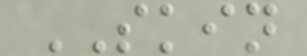SKIN
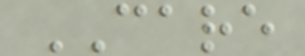CARE
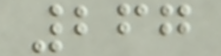267
